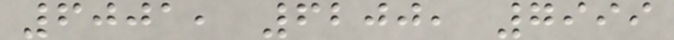6001, 6200, 7999
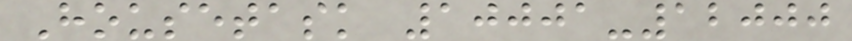Housetask 10001-12000
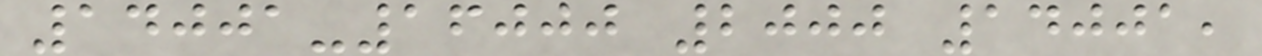14001-16000 2000 14001,
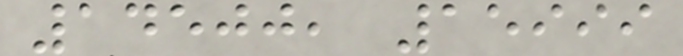14500, 15999
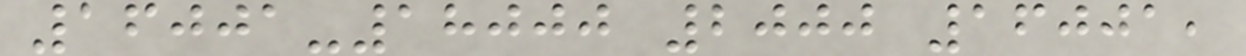16001-18000 2000 16001,
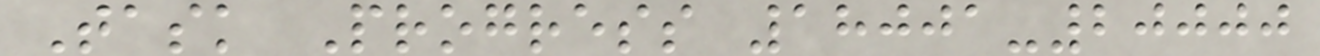Task Progress 18001-20000
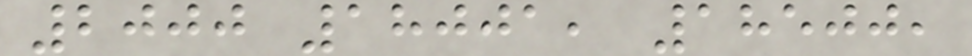2000 18001, 18500,
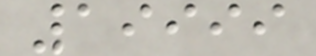19999
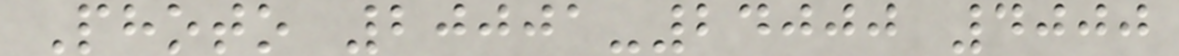Photo 20001-24000 4000
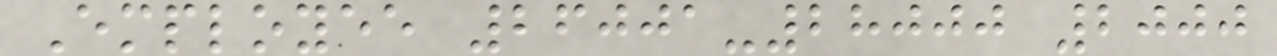Employee 26001-28000 2000
